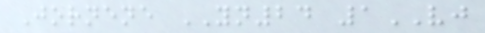Jornene YN24 1VJ
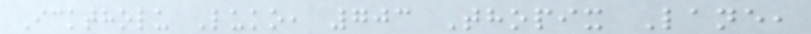Icktholu Luko, 703 Thopix Lane,
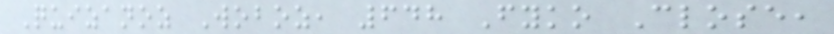Quizanoz Woboz, 648 Fyko Close,
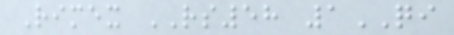Rimex RS58 1QI
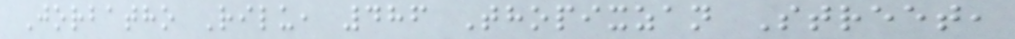Jorbatho Rilu, 486 Thopixzan Street,
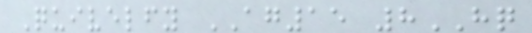Quivelfy AG15 8HQ
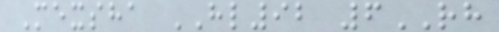Mexsha HL92 6RH
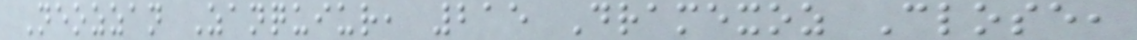Neozzan Zanquiur, 215 Dramexoz Close,
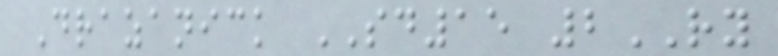Drazanick SD15 2RY
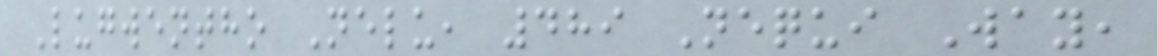Lugwentho Nelu, 489 Nequi Way,
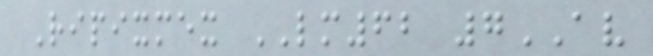Ripixmex LM62 7AV
